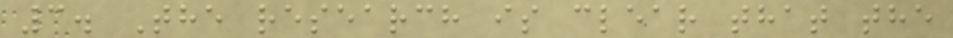3. The research is clear that the
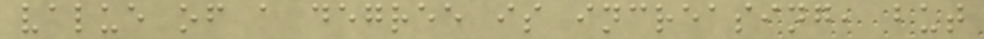value of a degree is increasing, but
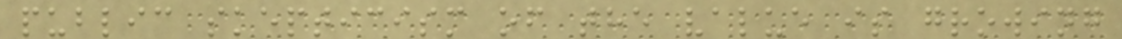public skepticism of the value is growing
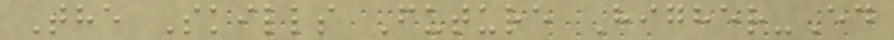The Skills Future Higher-Ed
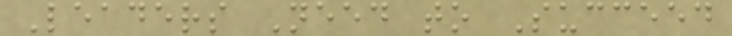Leaders Need to Succeed
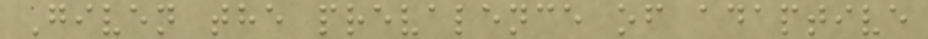Given the prevalence of adaptive
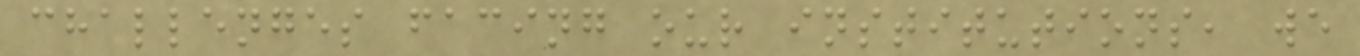challenges facing our institutions, we
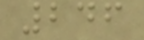246
